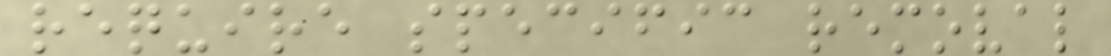require specific removal
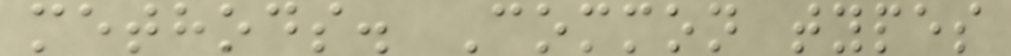methods. Common types
